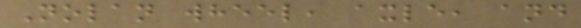Nolan wheel, axle, and
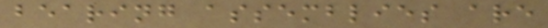bearing assemblies are
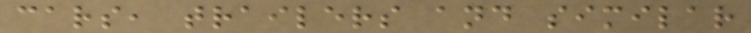cars, trailers and similar
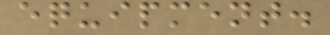equipment.
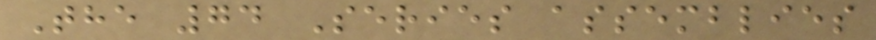The 74 Series assemblies
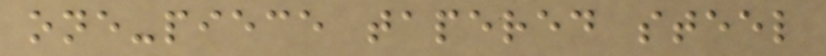one-piece tapered steel
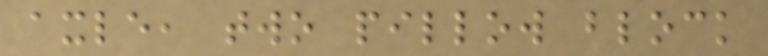axle, two pillow block
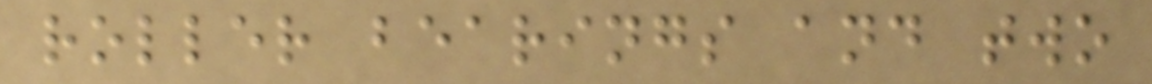roller bearings and two
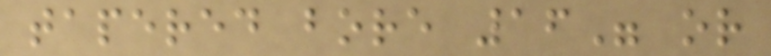tapered bore 16" or
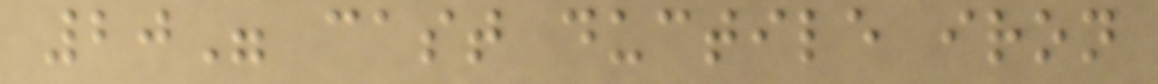20" cast ductile iron
